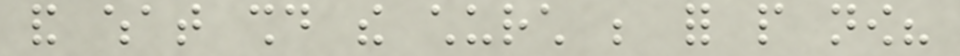and what should the church be for people now?
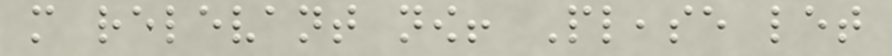more relevant now! Please let
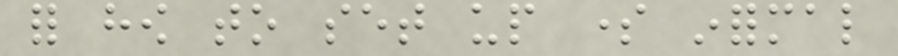for how to set up some informal
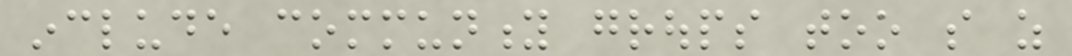include community groups too so as
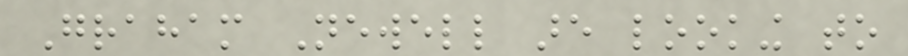Graham Newell are looking to
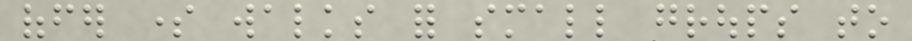offer some walks for small groups to
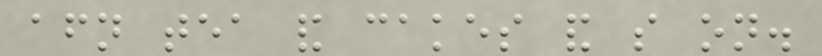afternoon tea and cakes and so on.
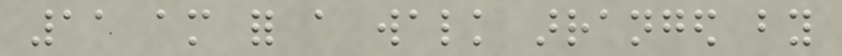11 am for a walk arranged by
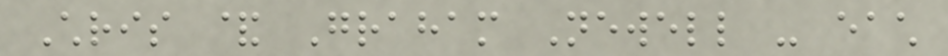Chris & Graham Newell - each
